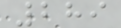289
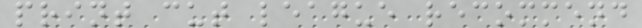print cut league recommend
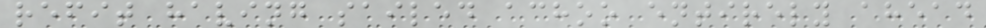refit having sailed achoo entirely ahead
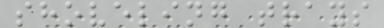shoveling trays
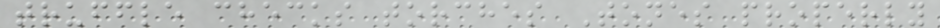truffle checks torches Tones properly
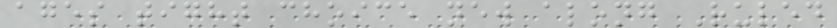ages tight choice new along Ruled
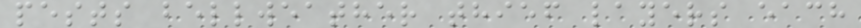pests bellweather thief layers each
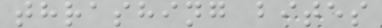thrashing bites
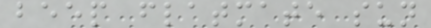beep flatmate sun
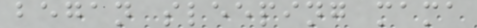began sleeping mama
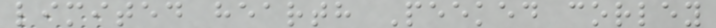limited hearth Peeked corley
